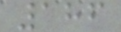186
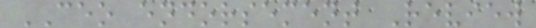CEO endorsement Review
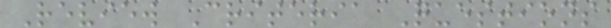Review Criteria Questions
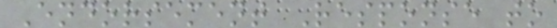Endorsement Response to
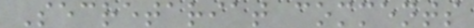Secretariat comments
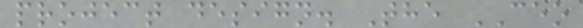project design. The CEO
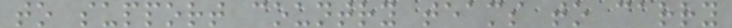to support country teams to carry
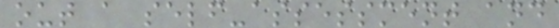out a self-assessment and
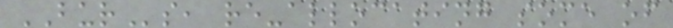BURs, re-allocating some of
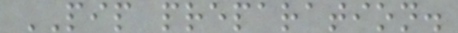PIP preparation.
